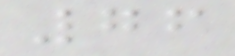76
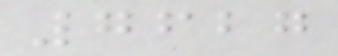7627
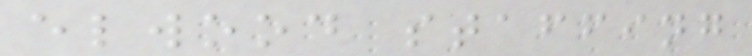elwood staffing
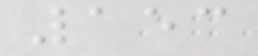153
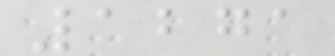1271
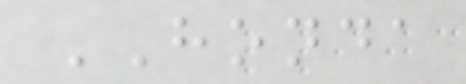HONDA
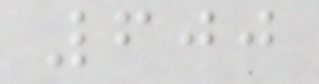600
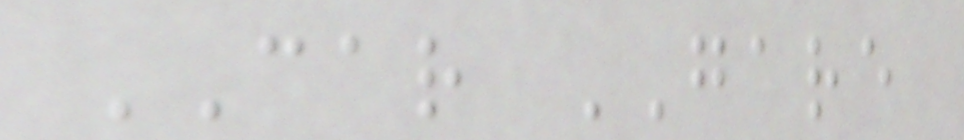CAR GARE
